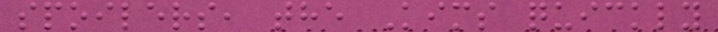spoilers, the Kims quickly
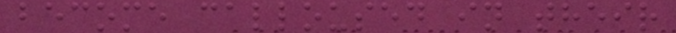become calloused in their
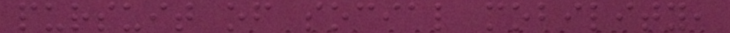pursuit of social mobility,
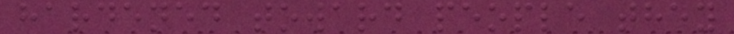hardened toward people they
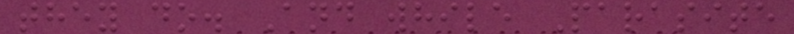they do. And while Parasite
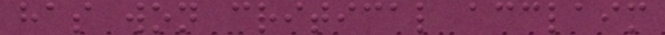has won critical acclaim
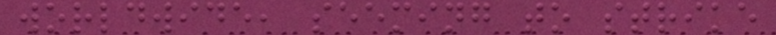worldwide, seeming to strike
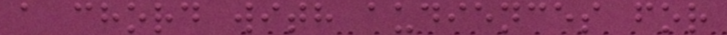a chord with audiences for
